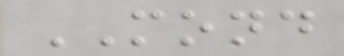MOND
